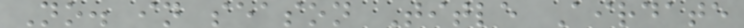No. in season Title Airdate
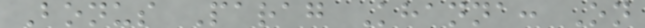Bonus Parag Khanna: On
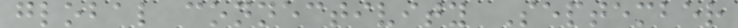global connectivity September
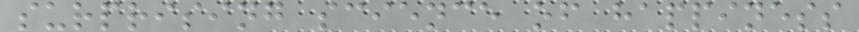surprising science of happiness
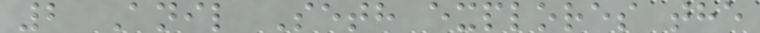2 Anil Seth explores the
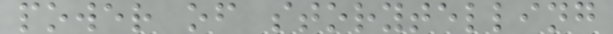power of storytelling
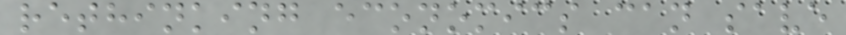rethinking economics can save
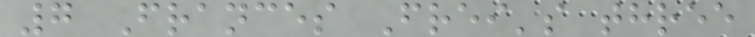7 Frances Frei's three
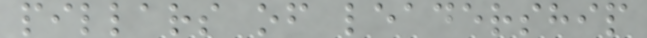pillars of leadership
